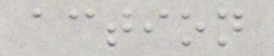action
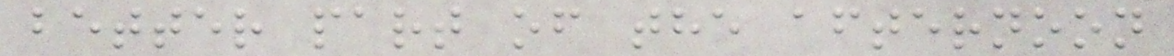better part of the afternoon
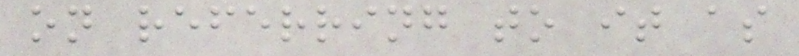on referring to it as
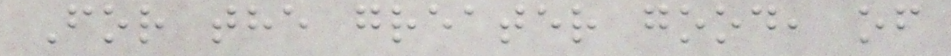For the greater good, of
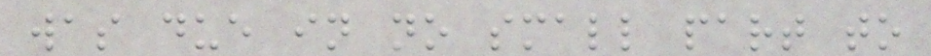was due in no small part to
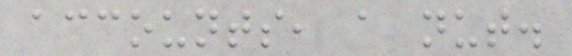accounts, a nut.
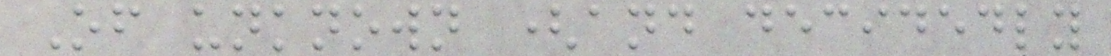Of unknown (and decidedly
